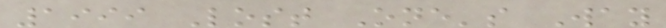1999 Lost One's Way
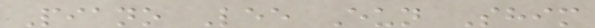Piano Lee Eun Shim
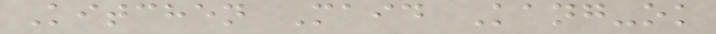Kitchen Maid Kang-ok
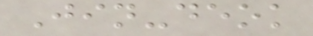Jin-deok
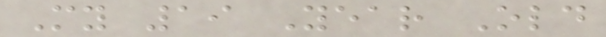My 19 Year Old
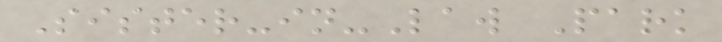Sister-in-Law Park
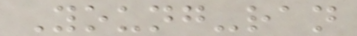Young-ran
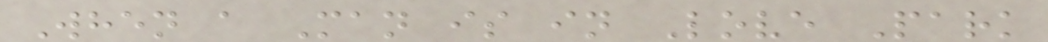When a Man is in Love Park
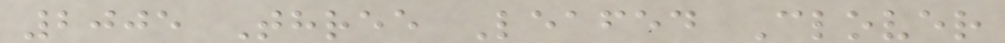2005 Three Leafed Clover
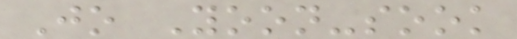Jo Yoon-sook
